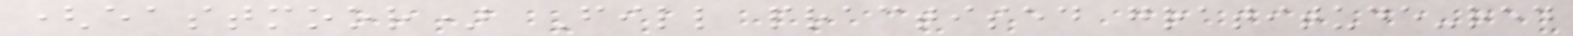(eastmoor) Fill practised gratitude-red
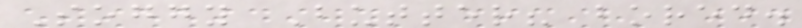Soggy Butter? bored.
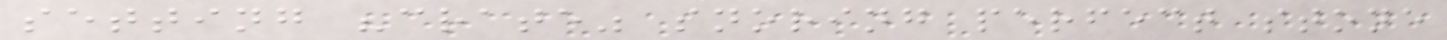setting "crate" snoring perfect stone
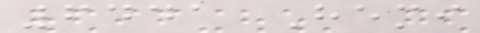6441 Hemi
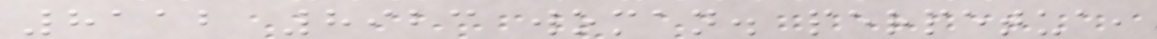8112 8923 woman. perpetua,
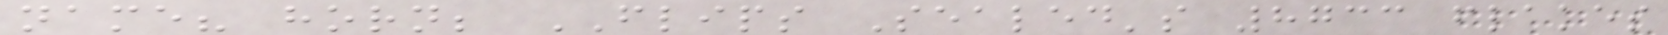name? horn; FLIPS Sealed's 8733 flakes
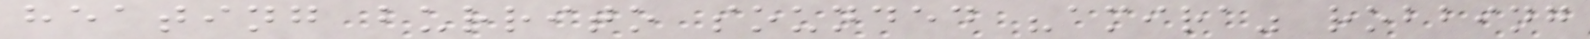heating burrito sounded "amira" robbing
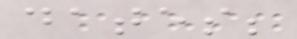dates;
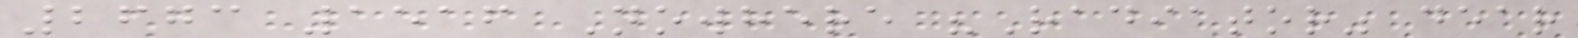2673 1516 Nowhere "Radiator" dear
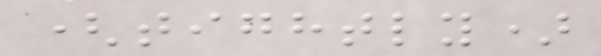(tightly)
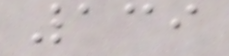139
